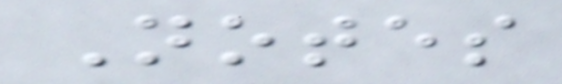Notes
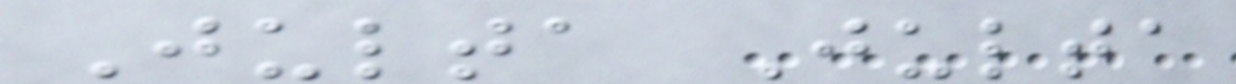Julta Julta
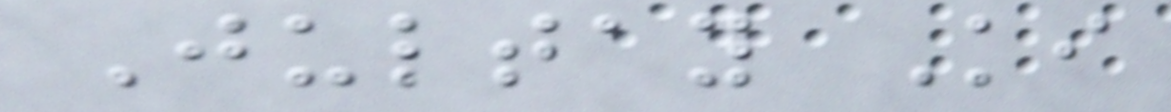Jultay Ki
